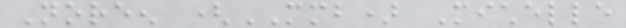Noreen (MMB) Michelle
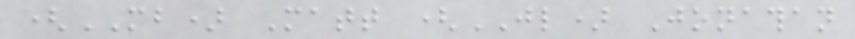(MB) Matt (JL) Jonathan
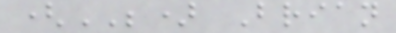(BE) Brian
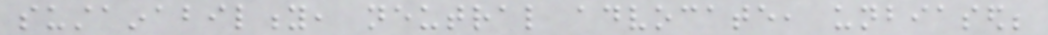sustainability, neutral advocate, unbiased;
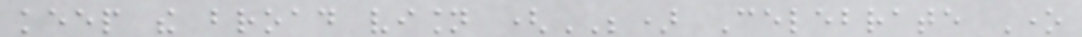keep the broad vision (BE) Celebrate One
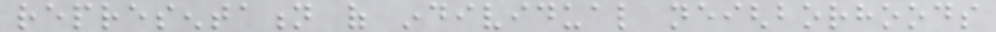representation of individual neighborhoods
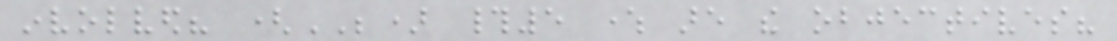involved? (BE) #5 where are the objectives?
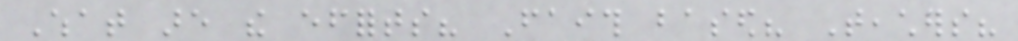What are the efforts? Faith based? Teachers?
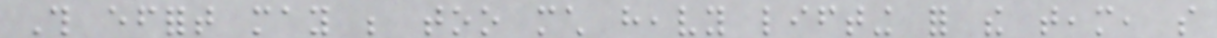This effort may be too much heavy lifting for the team, so
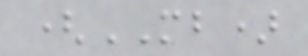(MB)
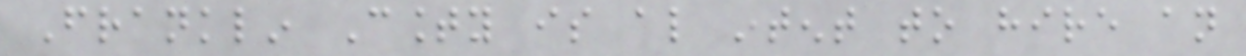Franklin County is also intent to hire an
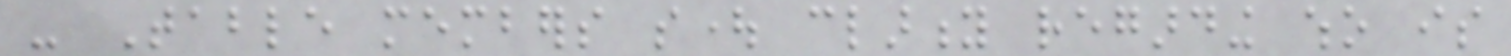- Table members sought clarity regarding who is
